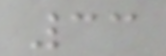33
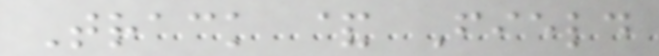Track & Field
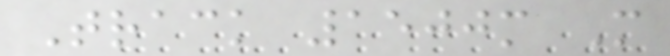Track 1500m M
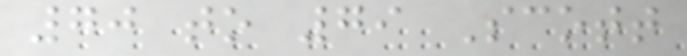70 to 79 Scott
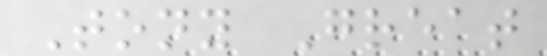Tony Great
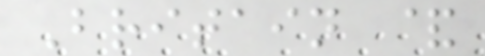Britain &
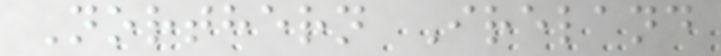Northern Ireland
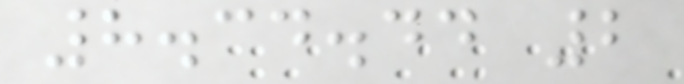8.34.44 2
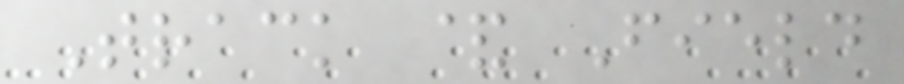Track & Field
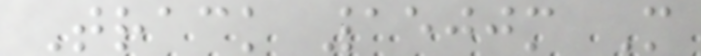Track 1500m M
